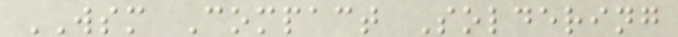WSM Compact Soldering
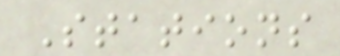Stations
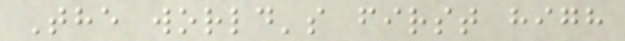The world's first high
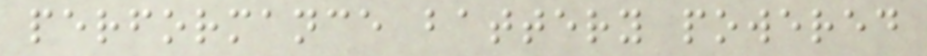performance battery powered
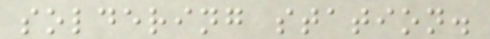soldering station.
